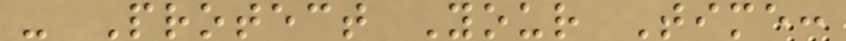- Protect Your Time:
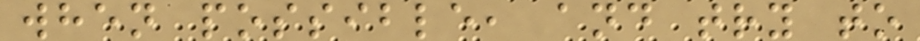when possible, and try to
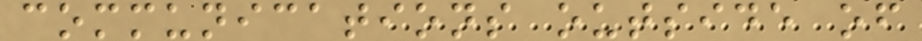communications outside of
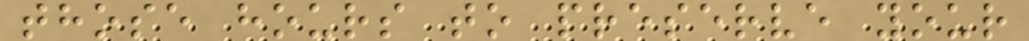those hours to preserve your
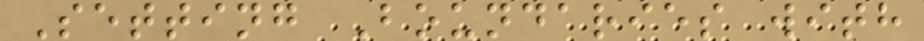Setting Boundaries with
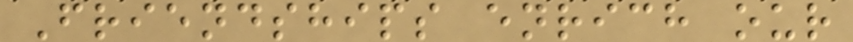Friendships enrich our
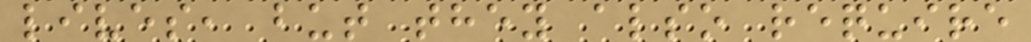lives, but they also require
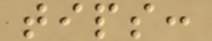tips:
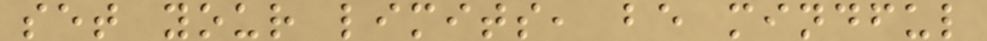set your limits, be mindful
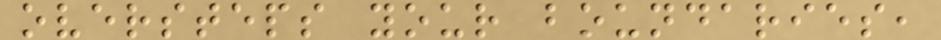oversteps your boundaries,
